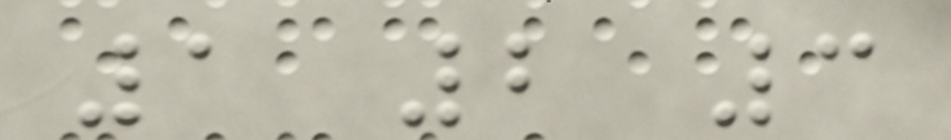1 2 3
